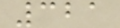321
